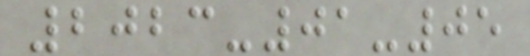2023-01-05
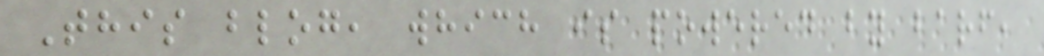This blog, which is powered by barf,
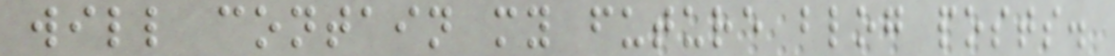will contain my future blog posts.
